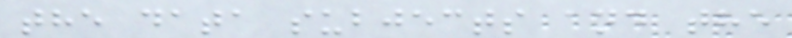the data subjects and the
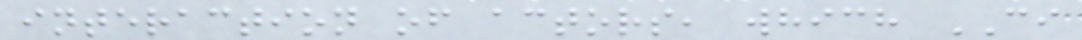interaction of actors, which CI
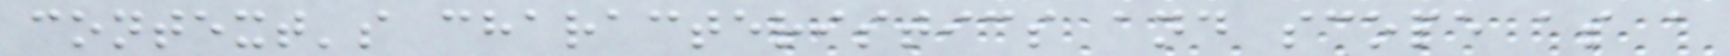context's characteristics and scope as a
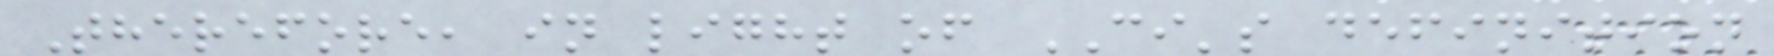Therefore, in light of CI's definition
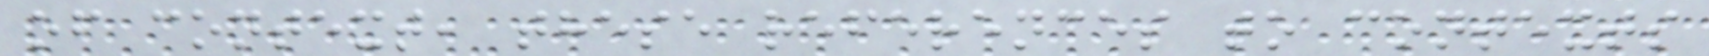of context, these references to contexts
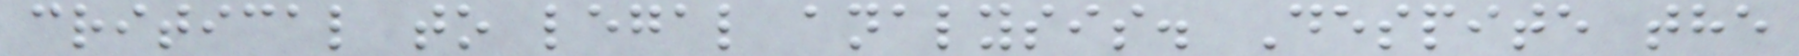critical to legal analysis. Despite the
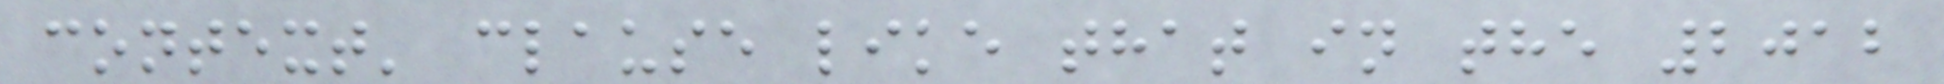context' clause like that in the 2012
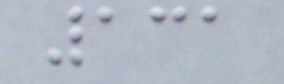131
